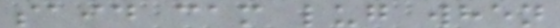said cam lug when
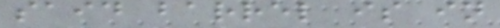said barrel is in
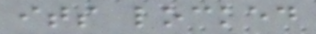its locked
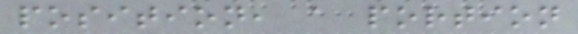position, a portion
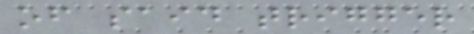of said trigger
